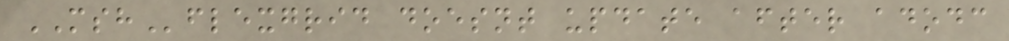MSHflexgrid doesnt update after adodc
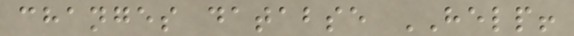changes databse HELP!
